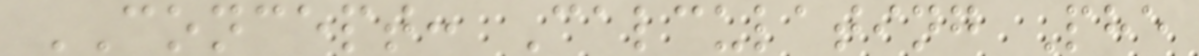CONCEPT: Calculating Phe
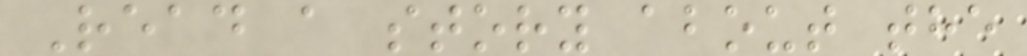Read a story about the
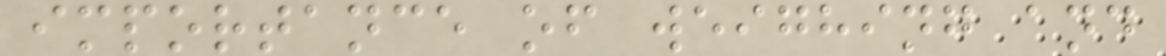importance of weighing and
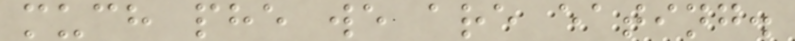much phe we are eating.
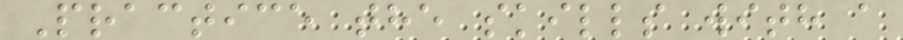Practice the skills with a
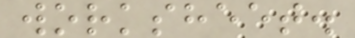worksheet.
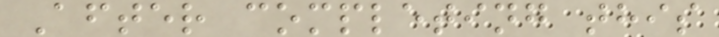After completing this
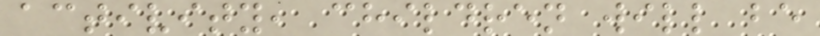activity, children will be
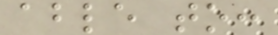able to:
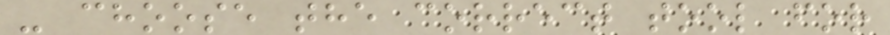- choose the correct tool for
